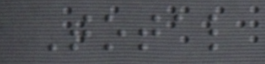Total
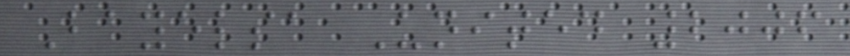Bayelsa United 2006
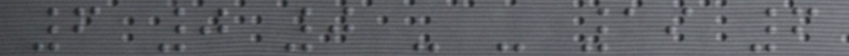6 0 0 - - 19 6
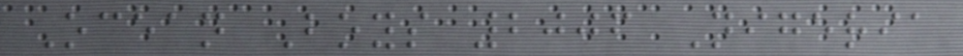Ocean Boys 2006 Nigeria
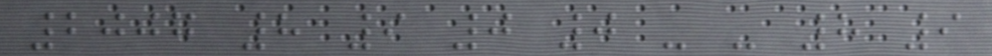2007 8 9 0 0 - - 8 9
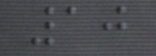10
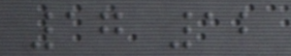17 12
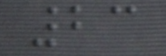23
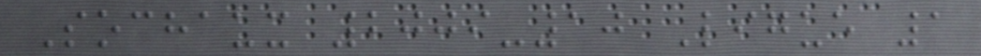Sochaux 2009-10 Ligue 1
